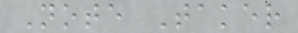Note Taker
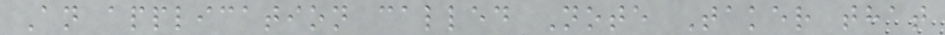An application called Note Taker that
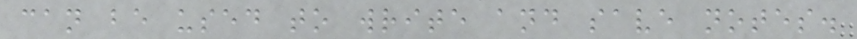can be used to write and save notes.
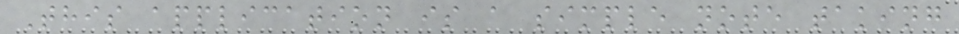This application is a simple note taking
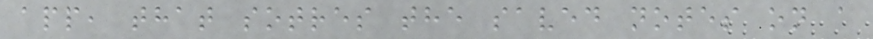app, that sotres the saved notes on a
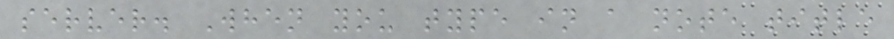server. When you type in a note title
